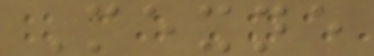Mexne
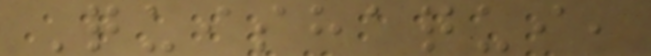Quishaqui,
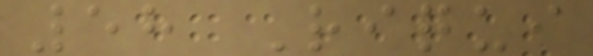58 Riqui
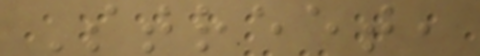Street,
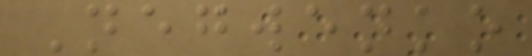Negwenko
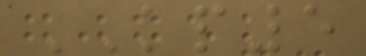KP5
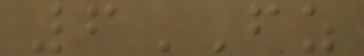6FZ
